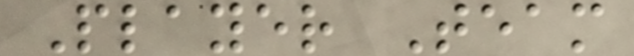Player Team
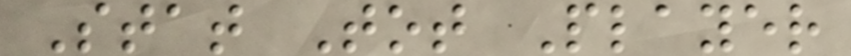Stat Tot Player
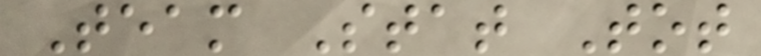Team Stat Tot
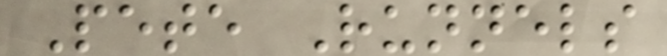Pete Runnels
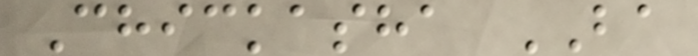Chickasha BA
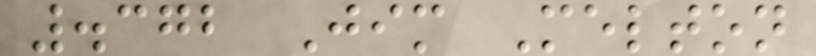.372 Jim Melton
